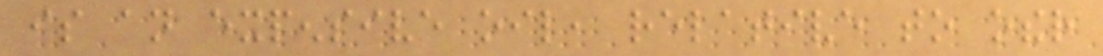is an expensive oil, relative to other
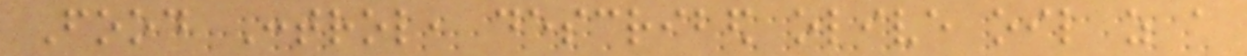Food Control, described olive oil as a
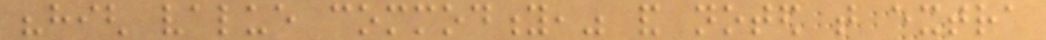"high value commodity," and noted that extra
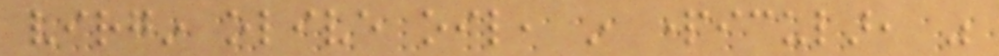virgin olive oil, in particular, was
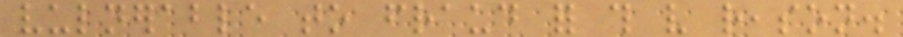vulnerable to fraud for this very reason.
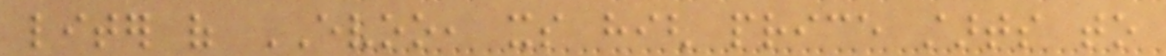liter of EVOO, its high price starts to
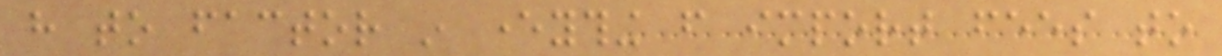have to factor in everything from import fees to
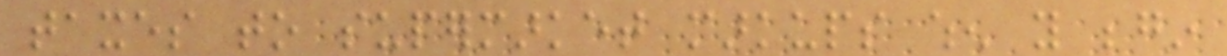taxes to supermarket markups when you begin
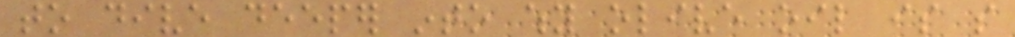to dive deeper into why olive oil is so
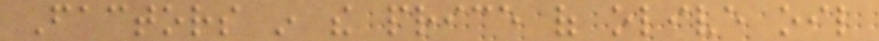Factors in the price of olive oil
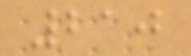210
